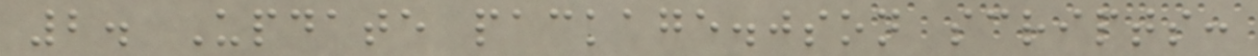2. Update package.json scripts:
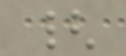{
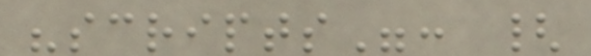"scripts": {
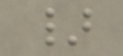}
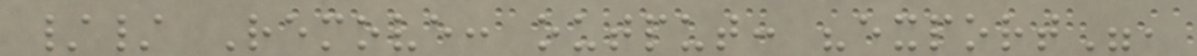// Remove: output: "export",
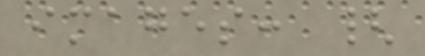images: {
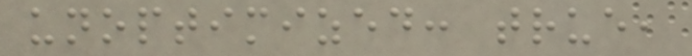unoptimized: true,
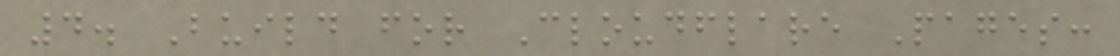4. Build for Cloudflare Pages:
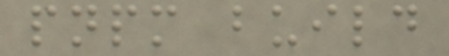pnpm build
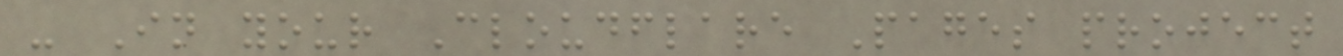- In your Cloudflare Pages project
